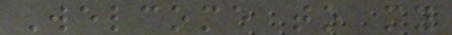Welcome to my
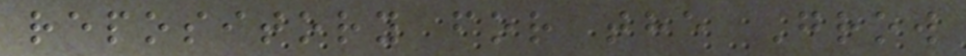repository for the Grow
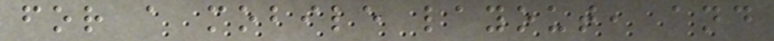for a mobile layout, and
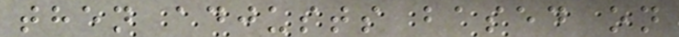then adjusts based on
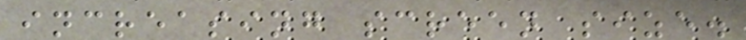increasing screen size.
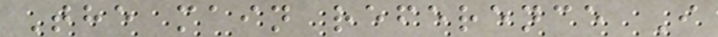The main reference I
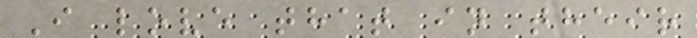I love that in their
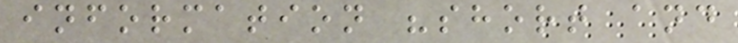information "short and
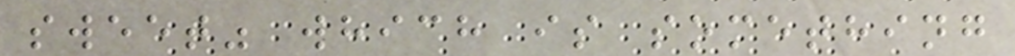sweet" which is something
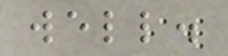well.
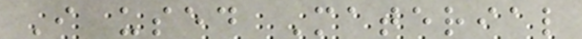I used Material
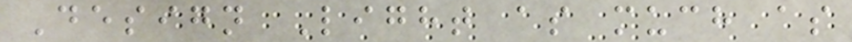Design Light as much as
